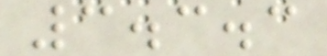3.3.3
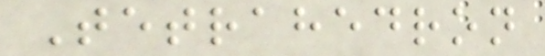Tetrahedron
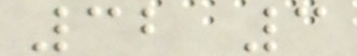32 3
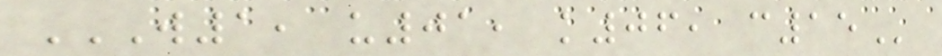W1, U01, K06, C15
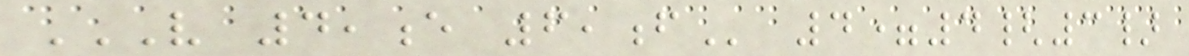V 4,E 6,F 4=4{3}
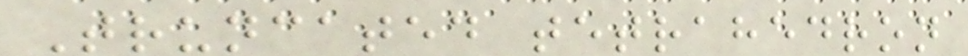Truncated tetrahedron
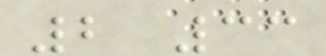2 33
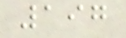197
